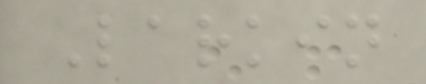Larkin
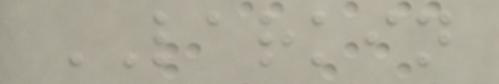LARKIN
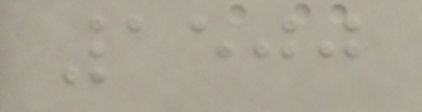1500
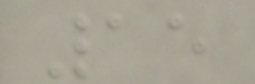15
